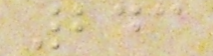243
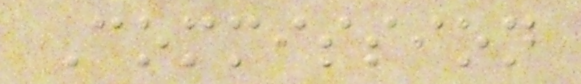Commission
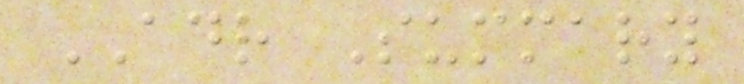ADR Summary
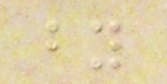by
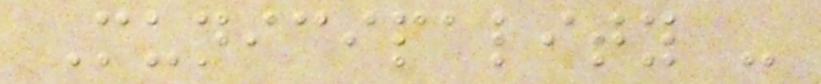Municipality -
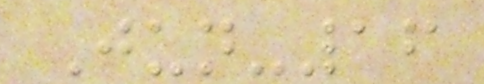Jun-16
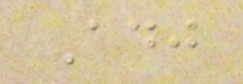Adj
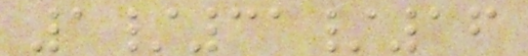1/31/16
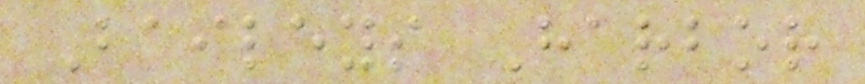Baileys Harbor
